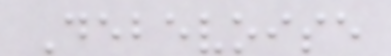Debevoise
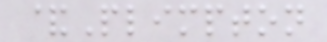&Plimpton
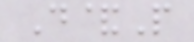D&P
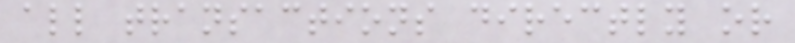all transactions directly or
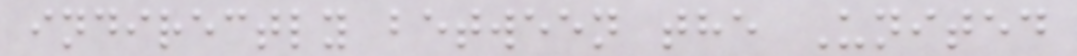indirectly between the United
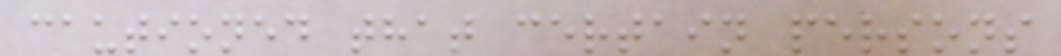cautioned that certain persons
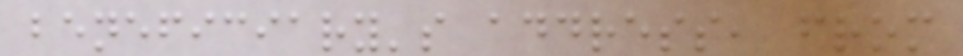beneficiary's address, from
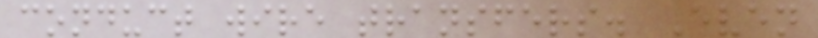conduct wire transfers. Even
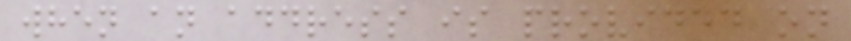when an address is provided on
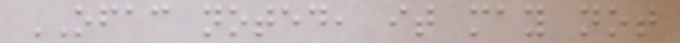OFAC noted, it may not
